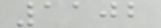1102
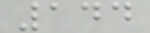144
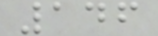146
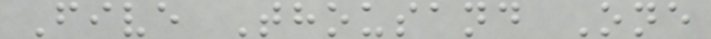Five Thousand One
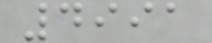4991
